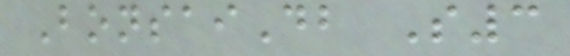BonsaiDb S3
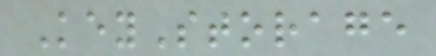KeyStorage
